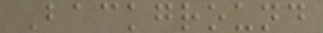Background
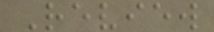Review
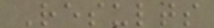Results
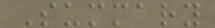Summary
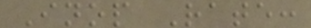Inop Rate:
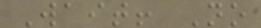Wait! No
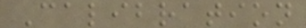Calibration
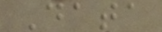Data
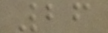26
